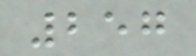257
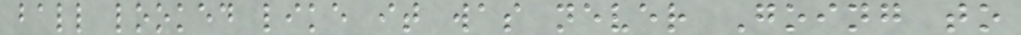ball looked like it was never Going to
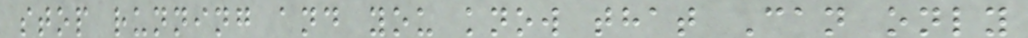stop running and you know that Can only
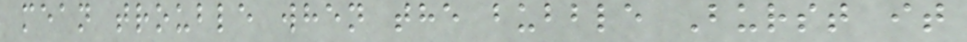mean trouble when the bubble Burst it
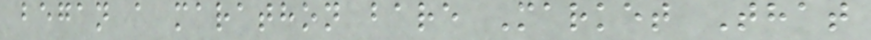began a marathon bare Market That
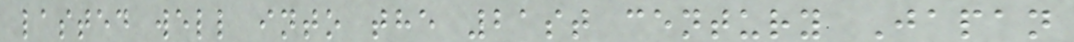lasted well into the 21st century Japan
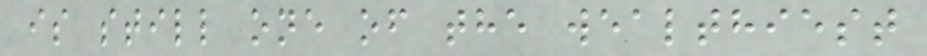is still one of the wealthiest
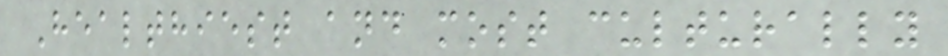Healthiest and most culturally
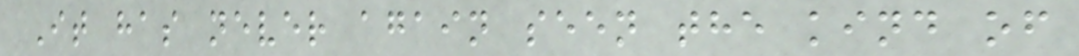It has never again seen the kind of
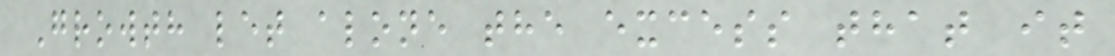Growth let alone the excess that it
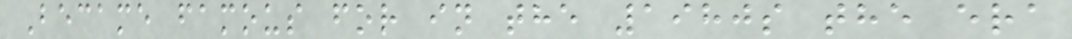Became famous for in the 1980s the era
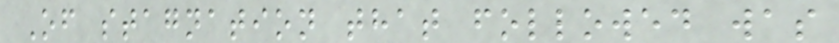Of stagnation that followed was
